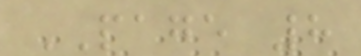PAGE 8
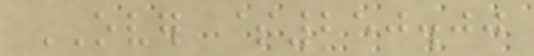OVER $250.00
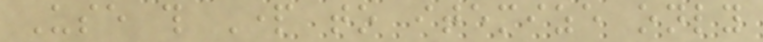Use this Part to itemize only
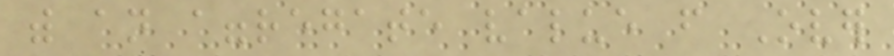with an aggregate value from Over
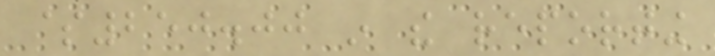$250.00 in the reporting
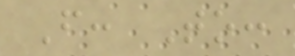From: To:
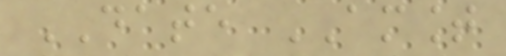DATE AMOUNT
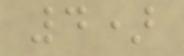4)
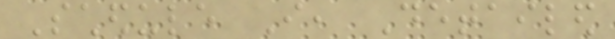Schedule I, Detailed
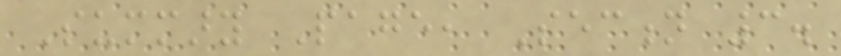Summary Page, Section 3.
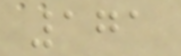171
